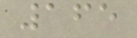165
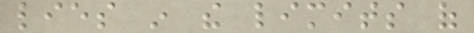lies in the limits of
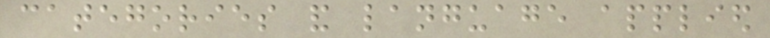categories and language applied
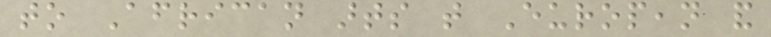to African arts that European and
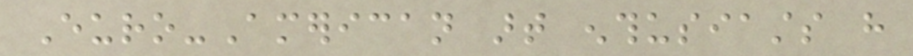Euro-American art enthusiasts have
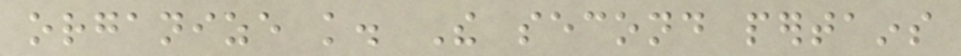organize knowledge. The second pertains
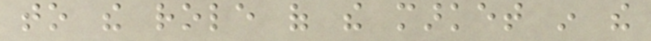to the role of the market in the
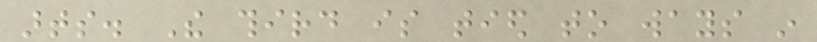arts. The third is tied to ways in
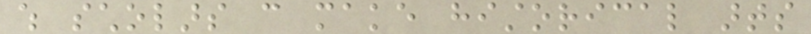which scholars can make historical arts
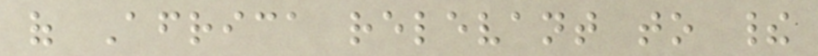of Africa relevant to their
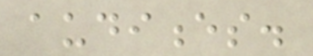audiences.
